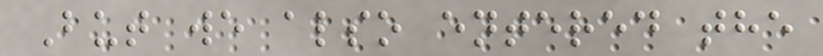But we also entered the
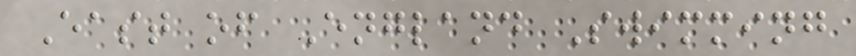East of England Swimming
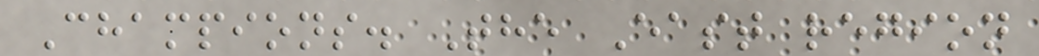Champions. The East region
